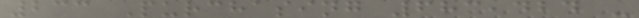233 Purchasing 683,424 -
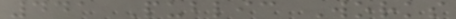441 Public Works
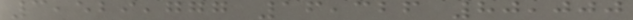3,529,777 16,326 80,000
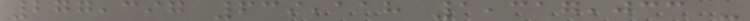277,397 639,118 1,317,033 -
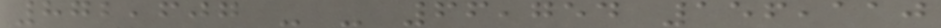872,607 - - 66,754 156,110
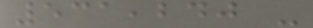531,240 -
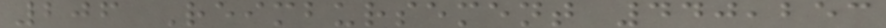206 Reimbursement 440,253
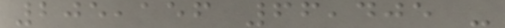205,156 66,405 -
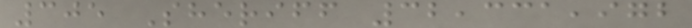305 Sheriff 32,331,972
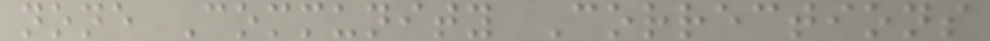none Community Corrections
